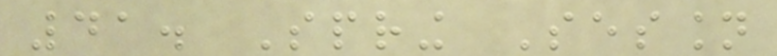41. Spring Session
